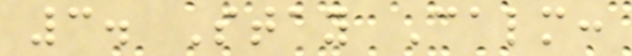3. Stay Calm:
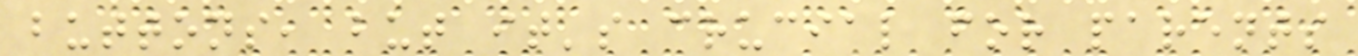buttons, but it's crucial for parents
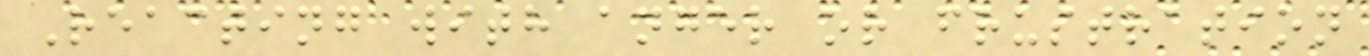Reacting with anger or frustration
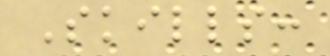Skills:
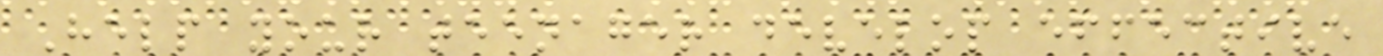Help your teenager develop effective
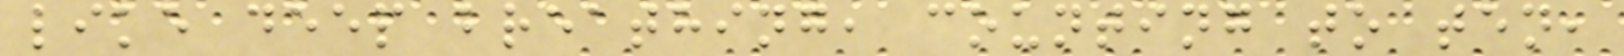like deep breathing, counting to ten,
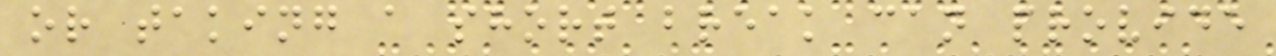or taking a short break can provide
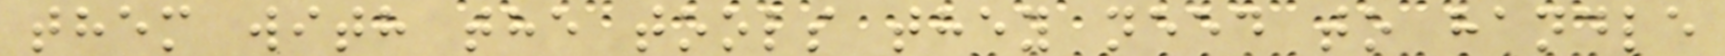them with the tools they need to handle
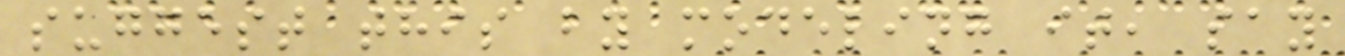suggest this by modeling it, say
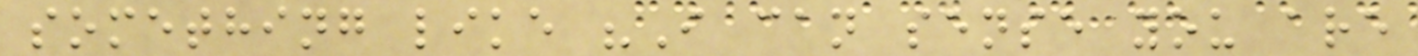something like "I can sense you are
